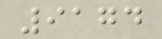9174
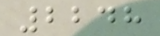2248
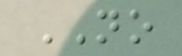NO
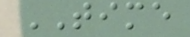TIME
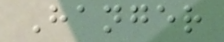Hanger
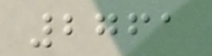2761
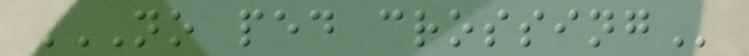NO PED CROSSING
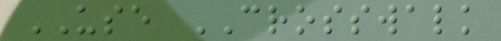USE CROSSWALK
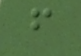f
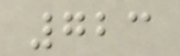723
